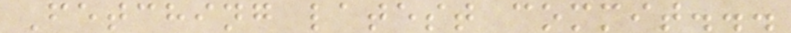Fetching latest commit...
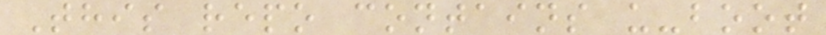This repo contains u-boot
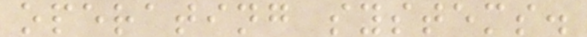operating systems.
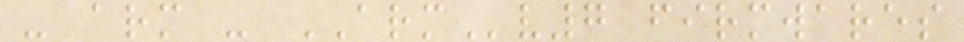- arm - ARMv7 firmwares
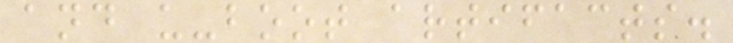and u-boot artifacts.
